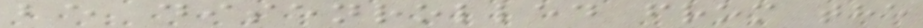be disenrolled from the
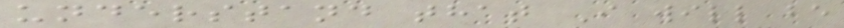understand that I will be
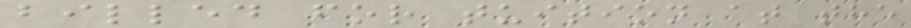billed for tuition at the
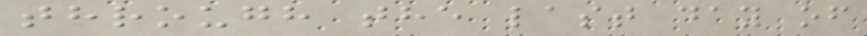through the last day of
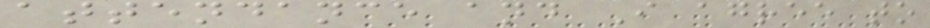attendance and I agree to
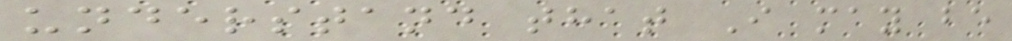understand that I may be
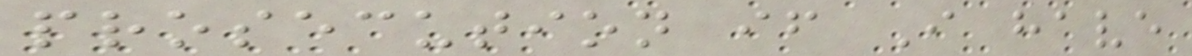prosecution if I have
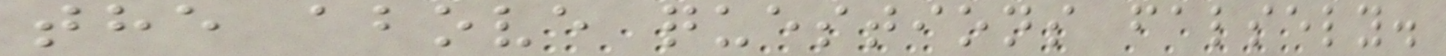the above questions falsely.
